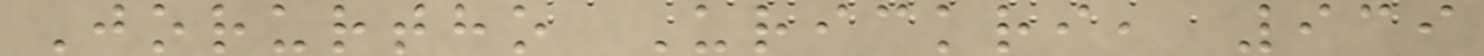Jorurtho Urickri, 939
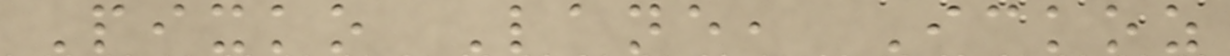Pixko Lane, Ickoz
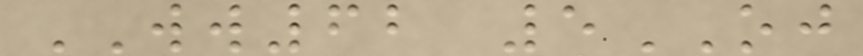WW62 5OJ
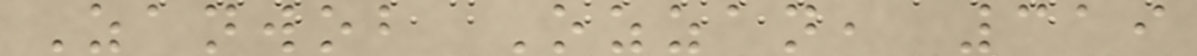Zanwob Ozzan, 319
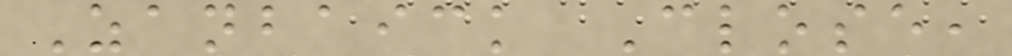Zanbaick Close,
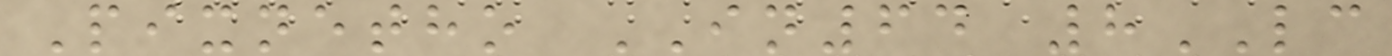Pixnetho IN64 8LC
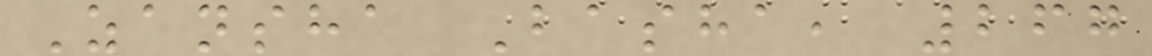Zansha Basha, 267
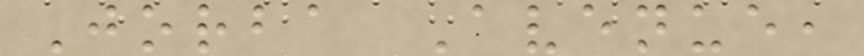Jorba Avenue,
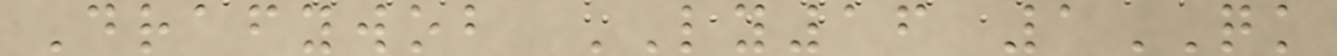Drafywob LY16 1QK
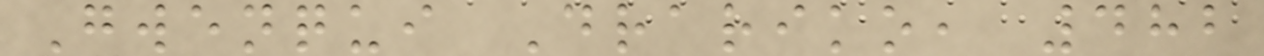Gwenqui Drariko, 482
